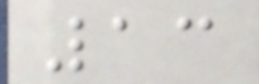13
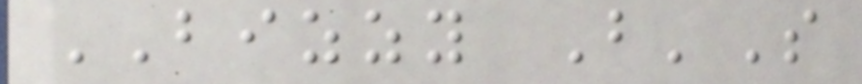BIZZY B'S
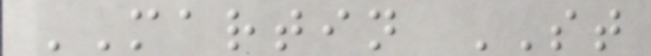MARTIN ST
